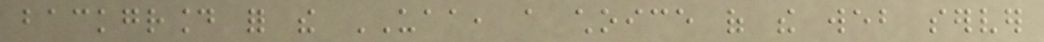background for the UAA, a choice of the web server
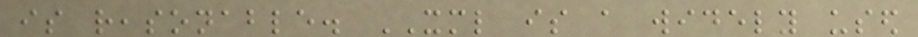is reasonable. XML is a widely used
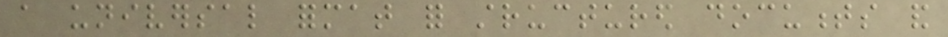a universal format for structured documents and
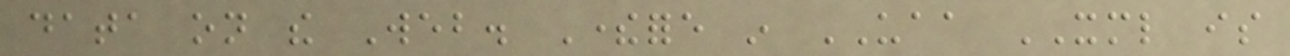data on the Web. Therefore in UAA XML is
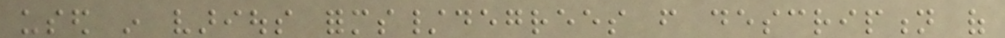used in various forms/degrees from description of
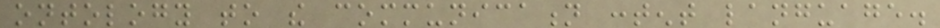ontology to the communication content language.
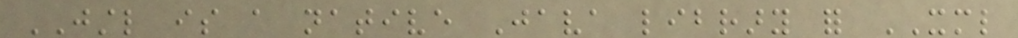JSTL is a native Java library for XML
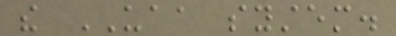the UAA system.
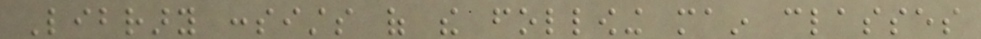Library consists of the following main classes
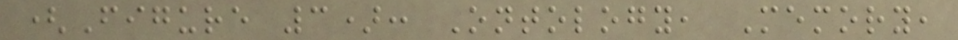(Figure 3): Ontology, Memory,
